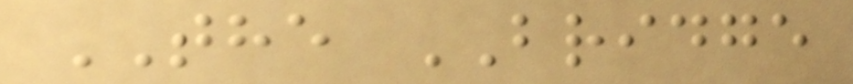THE BRIDGE
